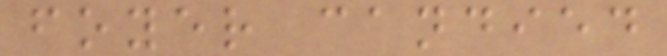foyer candied
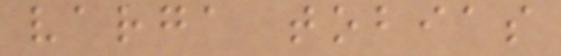varga tobias
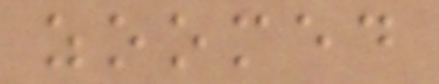zoomed
